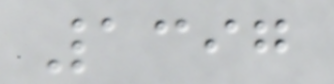1397
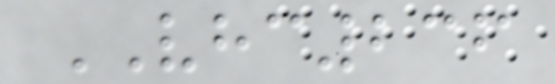VHC236
